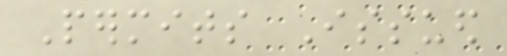Permits Issued
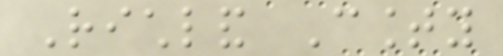Richland County
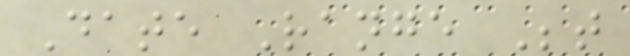Date Range Between
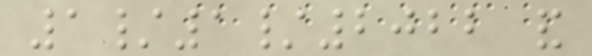1/1/2022 and
